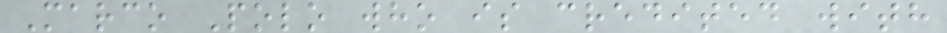Marco Polo who is credited with
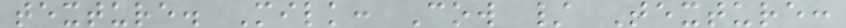texture. Milk: Cow / Texture:
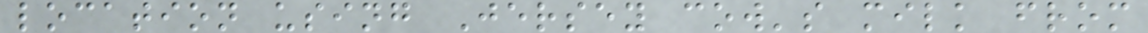location using Jersey cow's milk from
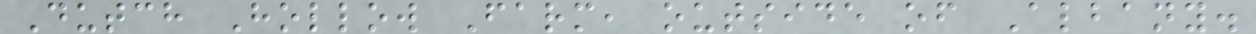Dutch Hollow Farm, outside of Albany.
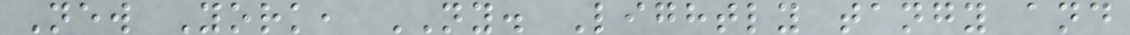New York, NY. Lightly tangy and
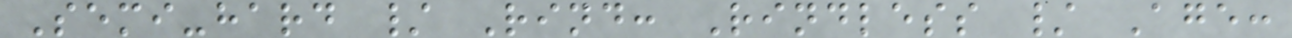Semi-hard / Rind: Rindless / Age:
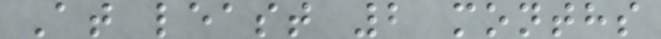At least 2 months
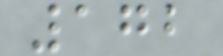172
